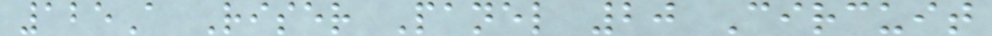125A Riser Panel 20 Circuit
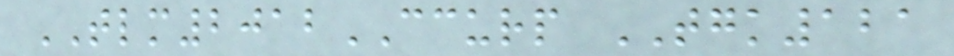TLM2012CCURP TGK121
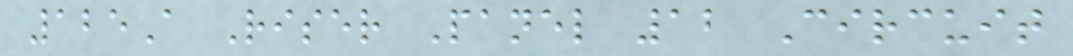125A Riser Panel 12 Circuit
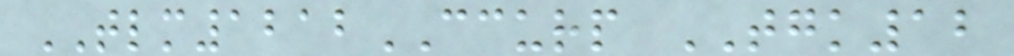TLM1212CCURP TGK12
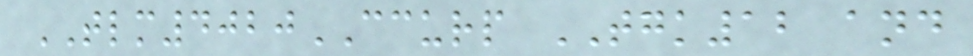TLM4020CCURP TGK12 and
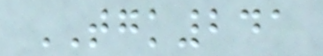TGK241
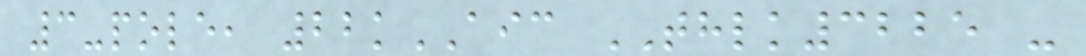3-pole, 22kAIC THLK3225 -
